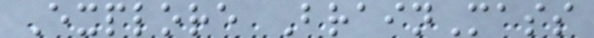Explore BrainMass
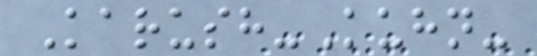Karush-Kuhn-
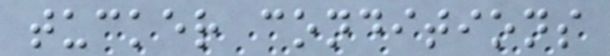tucker conditions
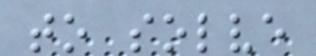to solve
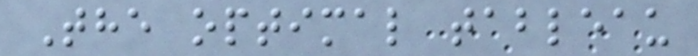The optimal tableau
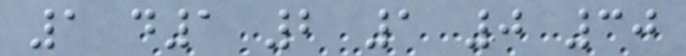1 d1 2 1 0 30
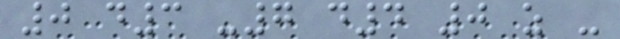0 d3 -7 d4 0 z -
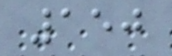150
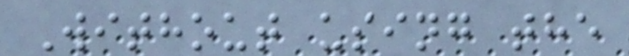Without using the
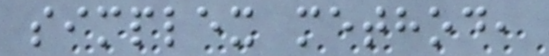simplex method,
